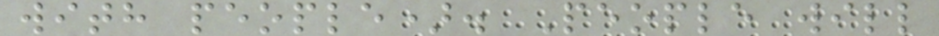with people). People will
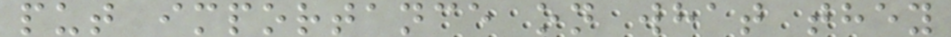put importance on what they
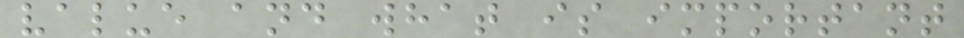value and what is important
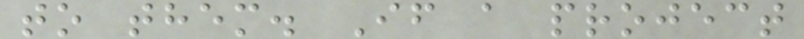to them. If a project
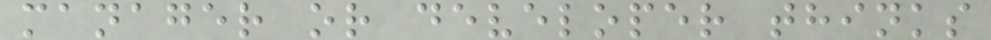manager or developer thinks
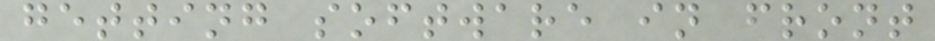getting software in front
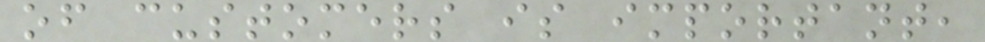of customers is important,
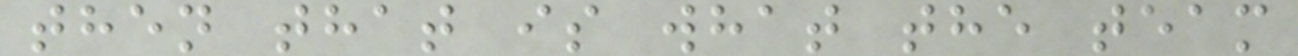then that is what the team
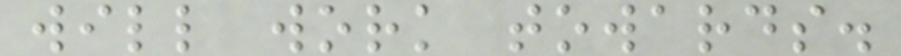will work towards.
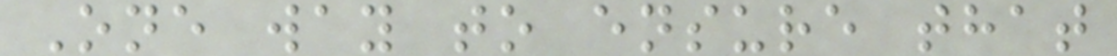One way to ensure that
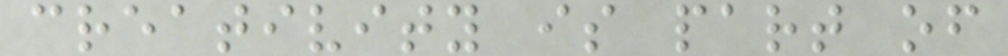creativity is part of
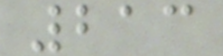213
